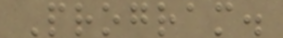Program.
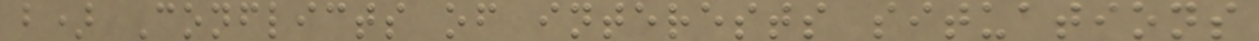b) Conflicts of interests situations
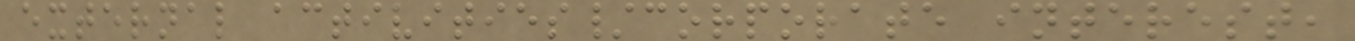external activities/corporate interest,
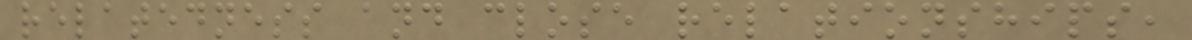relatedness and close relationships,
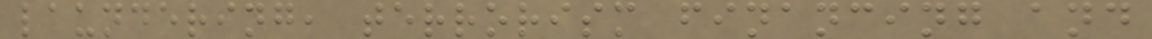laundering, terrorism financing and
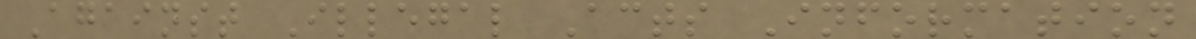Against Illegal Acts Information
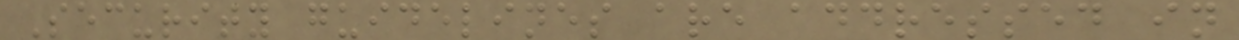Security guidelines are addressed in
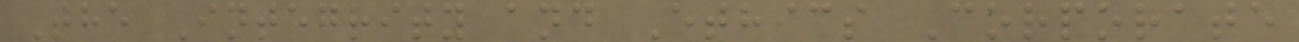The Integrity and Ethics Corporate
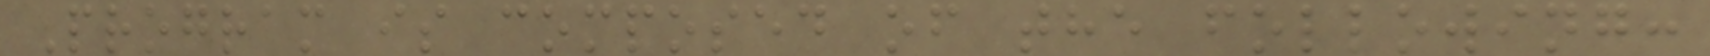Program is composed of the following:
